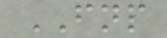FNP
